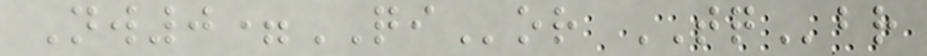Nw0=QIor TQbr
